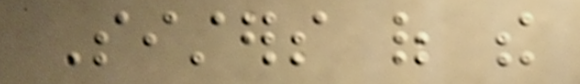Sisters of the
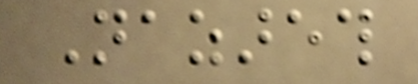Nazareth
